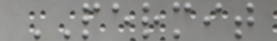PERMIT
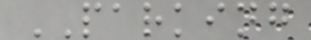PARKING
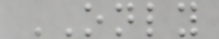ONLY
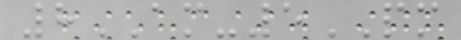8AM-5PM
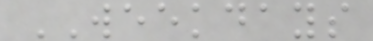WEEKDAYS
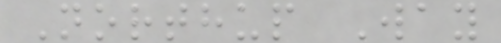Northup Way
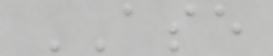ASE
